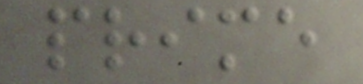prime
